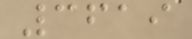3619
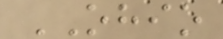OHIO
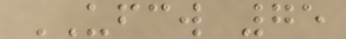UFCW 75
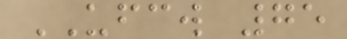UFCW 75
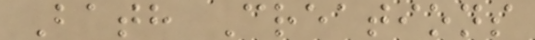Bath Creations
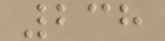238
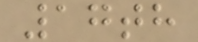17th
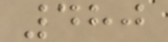480
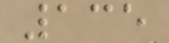135
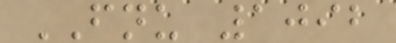FNU 1092
